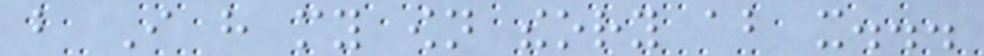but I have my own theory about it...
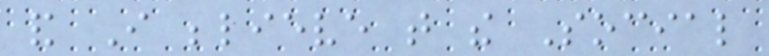and I believe that the Social
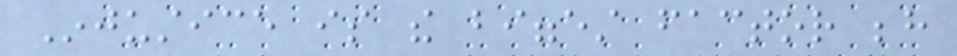Injustice is the biggest factor behind
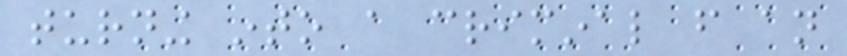turning into a criminal from an
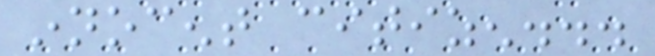innocent citizen...
